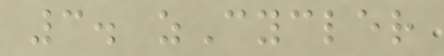3. zCycler
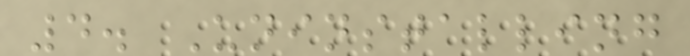4. Uninstalling
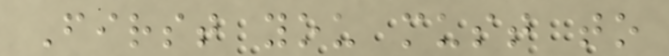First you must to
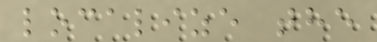localize the
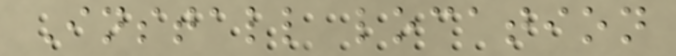Install location
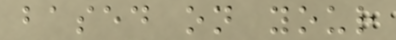based on your
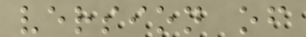version of
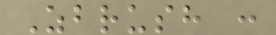Zbrush :
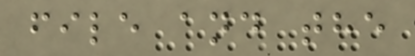file and the
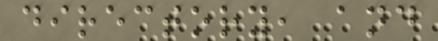directory, and
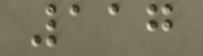117
